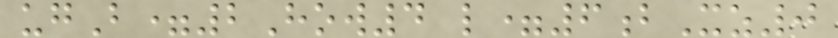ugB=2How4 l=6bXz0
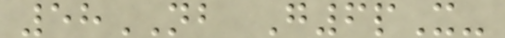58NB G6pX-
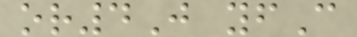or4J yfC
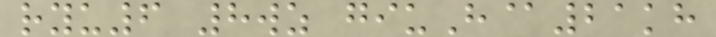ryu6 8wz giuH@21kh
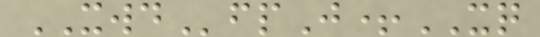XWDfpJ+XQ
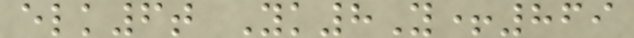elk6t Yk8Y+869
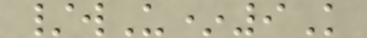/wU*9K
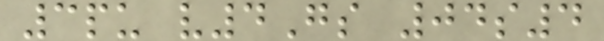3pu v4Gs 04s4
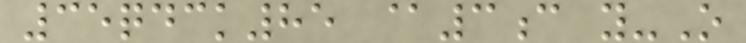35qdck85 @3c y-O
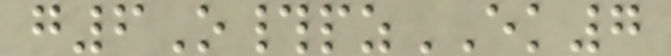g6O#pzEK7
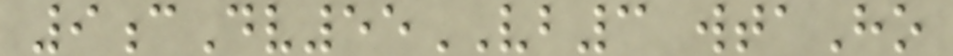9cDv55VB3 wtaHo
